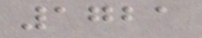1721
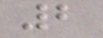2
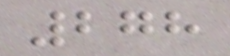278
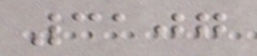3107
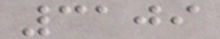3109
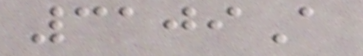3109A
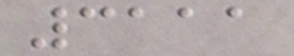3111
